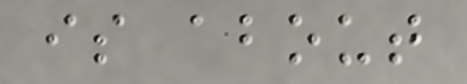is about
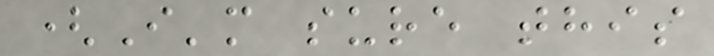(I'm sure this
